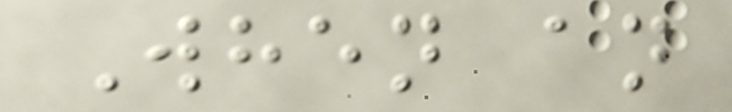When an
